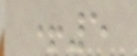+5
